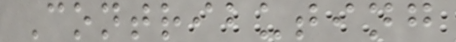Contributing
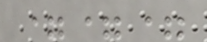===
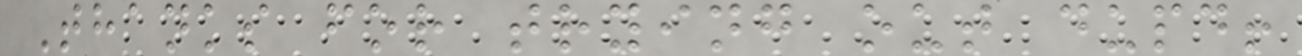Thanks for trying out dupd!
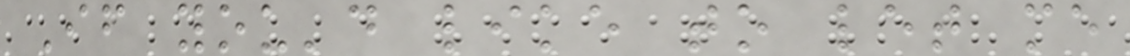If you'd like to let me
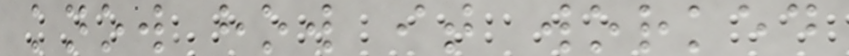know how it worked
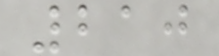210
